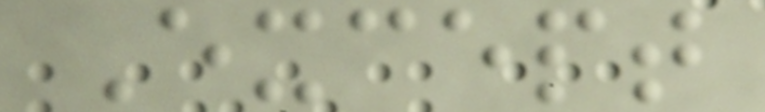Except
